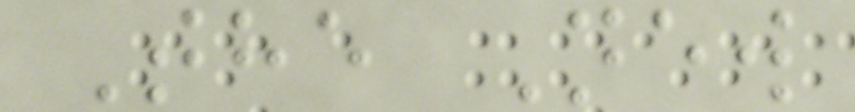The New
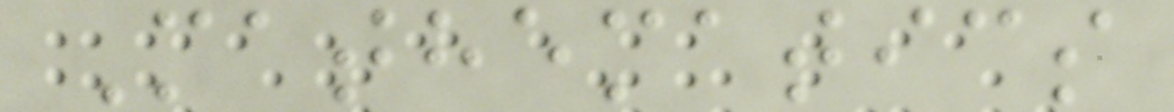Mathematics
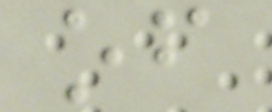of
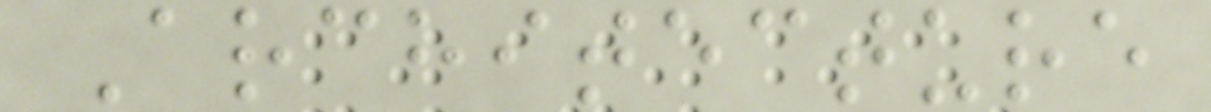Architecture
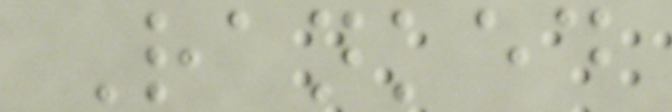Ranked
